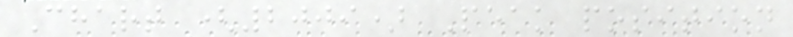Chart (2009) Peak position
